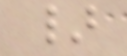}
